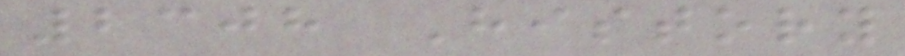2308 History
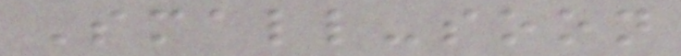Small-soon
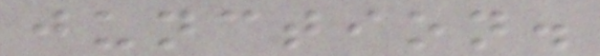junction.
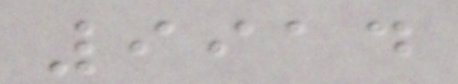9914
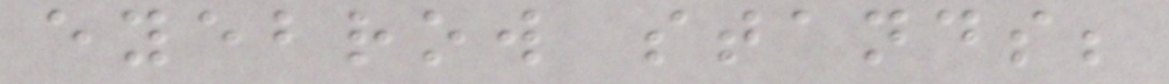eyebrow stands;
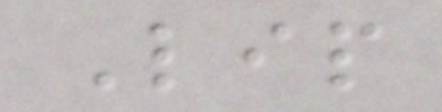Lip
